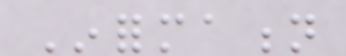Information
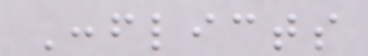Conflicts
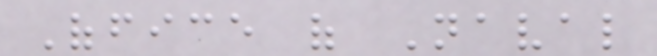Office of Naval
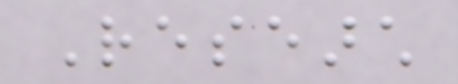Research
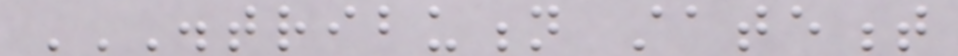DISTRIBUTION STATEMENT
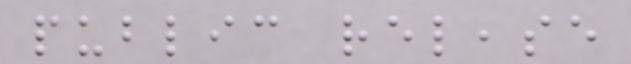public release
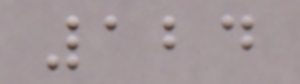124
